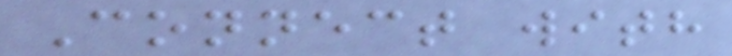Connect with
